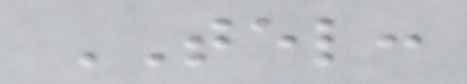TEL:
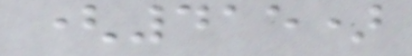(415)
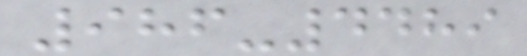986-4489
